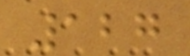127
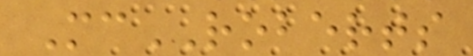McROBERTS
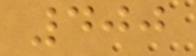400
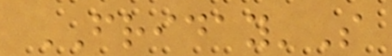FRIDAY'S
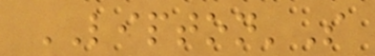LIPTON'S
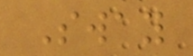Sway
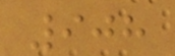908
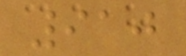910
